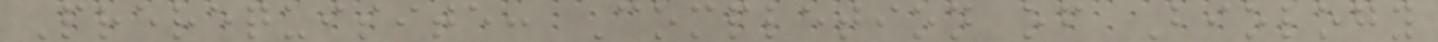Prerequisite: Completion of Biology
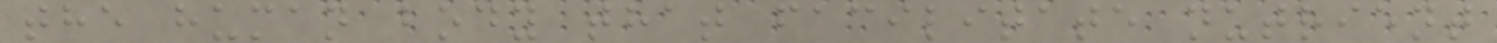the human body that facilitate nutrient
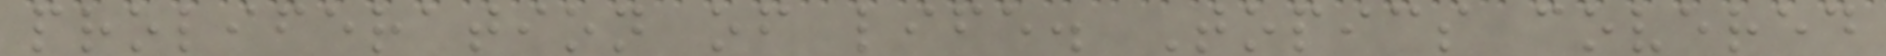proliferation of life. Topics covered
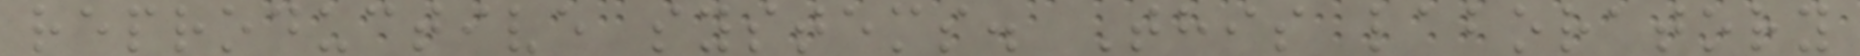reproductive systems. This laboratory
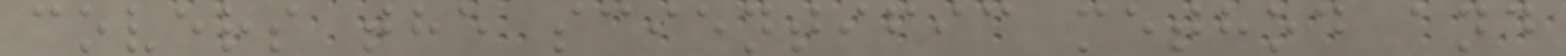covers the scientific method and
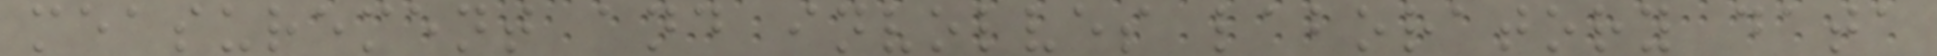measurement and involves laboratory data
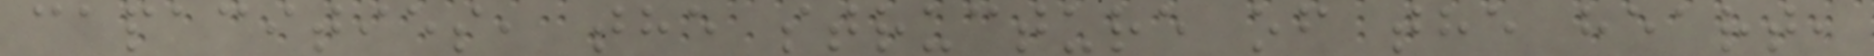capacities, the structure of the heart,
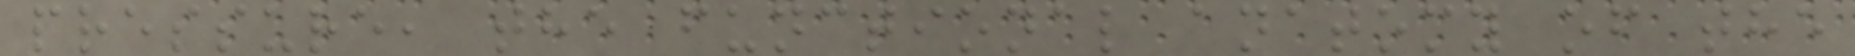pressure, the functional anatomy of the
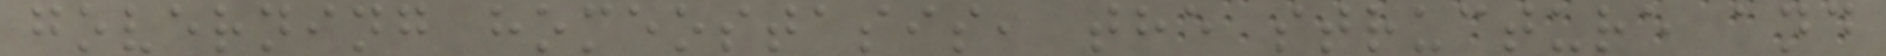governing homeostasis, the structure and
